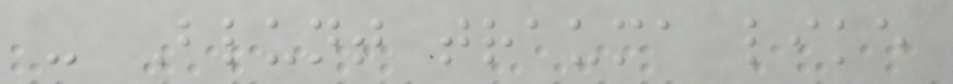- Blunt trauma like
